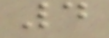4
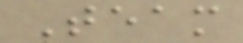Team
